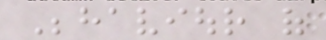Behaviour of
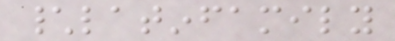\latinfamily
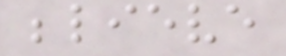believe
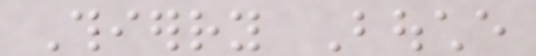Thierry Bouche
